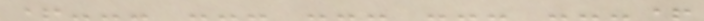+--- --- --- --- ---+
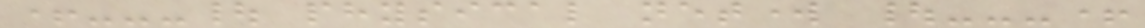+---| physical network |---+
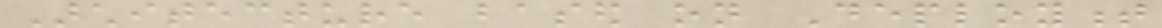Architecture based on Deployment
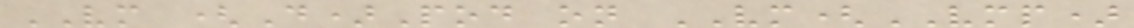VM (D)Pod on VM(VMP)
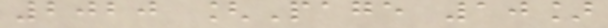2020 [Page 10]
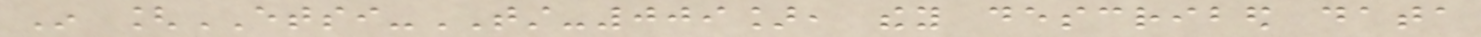In [ETSI-TST-009], they described data
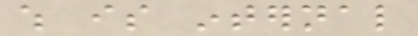which is internal
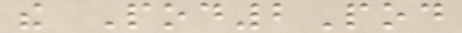the Pod2Pod
